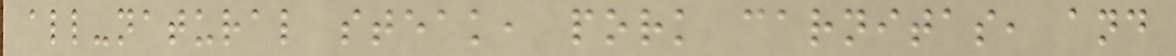all-natural steak, pork carnitas, and
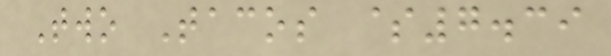Two Tacos $7.39
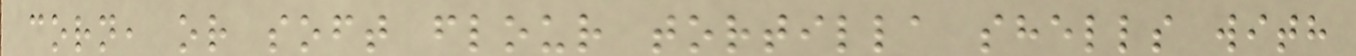corn, or soft flour tortilla shells with
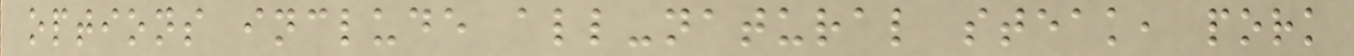options include all-natural steak, pork
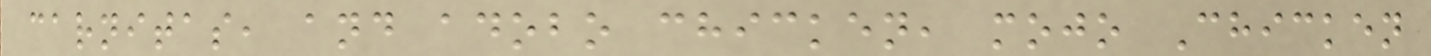carnitas, and adobo chicken, mojo Chicken
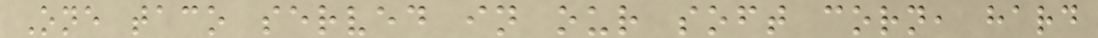One taco served in our soft corn, hard
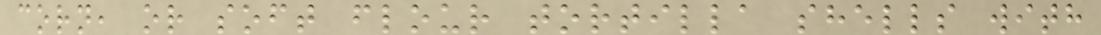corn, or soft flour tortilla shells with
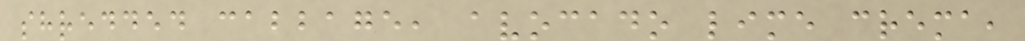shredded cabbage, avocado lime crema,
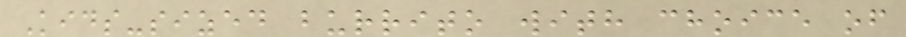Kids-sized burrito with choice of
